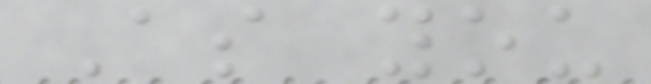As you
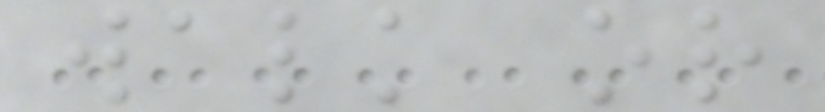walk or
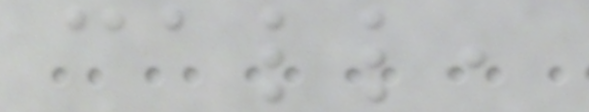call,
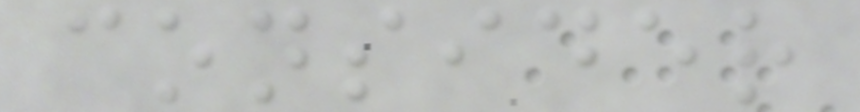consider
